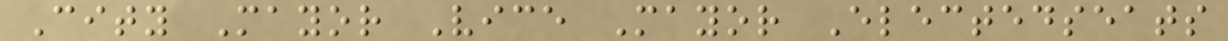City Mayor Vice Mayor Electedseats
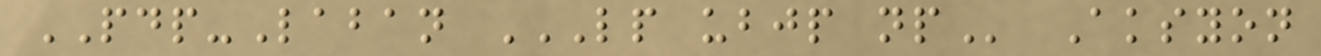PDP-Laban LP UBJP NP Aksyon
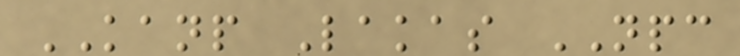KANP Lakas NPC
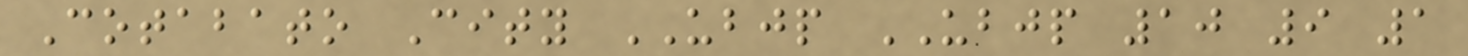Cotabato City UBJP UBJP 10 9 1
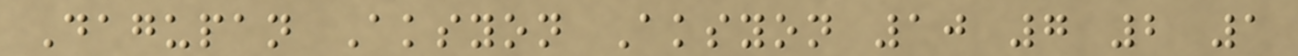Dagupan Aksyon Aksyon 10 7 2 1
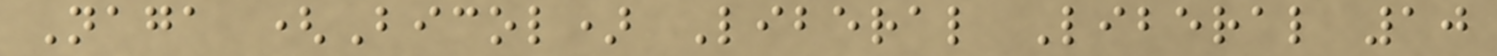Naga (Bicol) Liberal Liberal 10
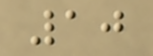10
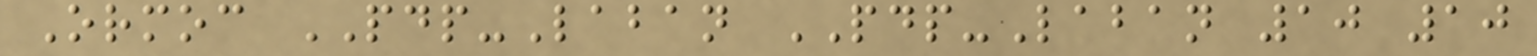Ormoc PDP-Laban PDP-Laban 10 10
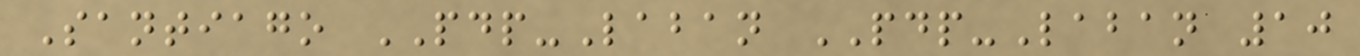Santiago PDP-Laban PDP-Laban 10
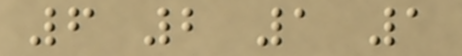6 2 1 1
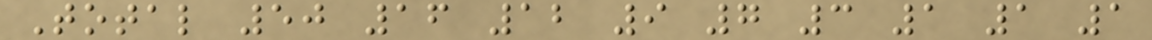Total 50 16 12 9 7 3 1 1 1
